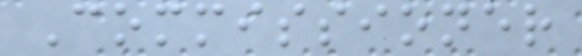Commissioner
